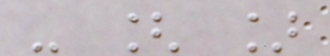- [ ]
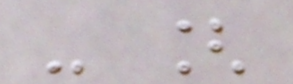- [
